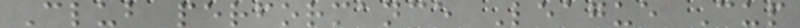Club performance League Cup
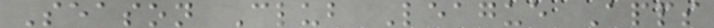Season Club League Apps
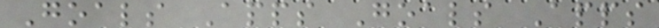Goals Apps Goals Apps
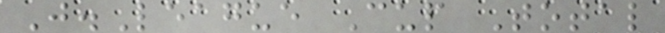J.League Cup Total
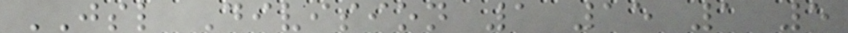JSL Division 1 15 1 5
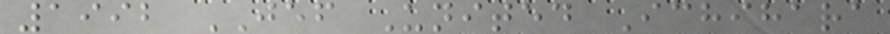1992 JEF United Ichihara
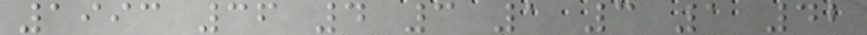1993 36 4 3 1 3 1 42
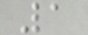1
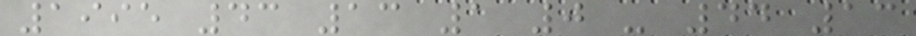1995 43 13 1 0 - 44 13
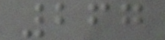267
